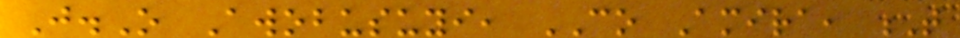J.O Awobusuyi, CO Amira, T
